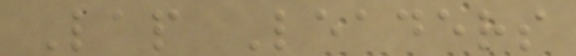Lap Leaders
